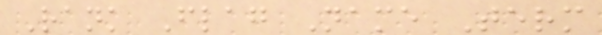Rank Flag Name Term
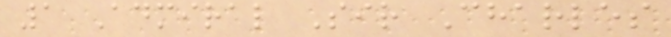1 Admiral Sir Charles
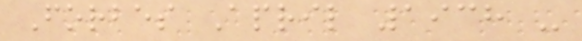Forbes April 1938 -
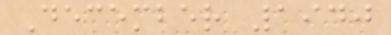December 1940
